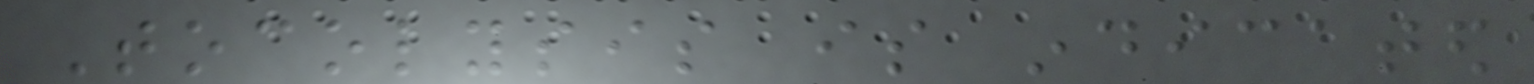Tocolysis is indicated
